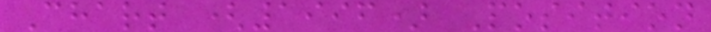Chart (1996) Position
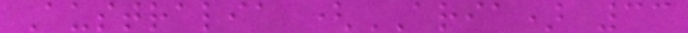Australia (ARIA) 33
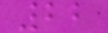22
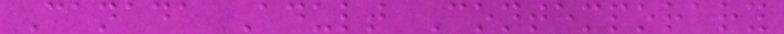Canada Adult Contemporary
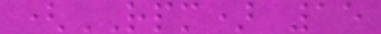(RPM) 15
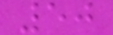50
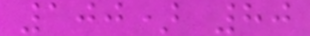100) 80
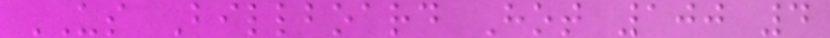US Billboard Hot 100 4
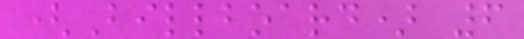(Billboard) 6
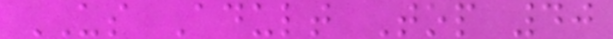US Adult Top 40
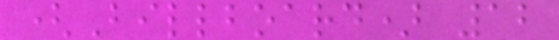(Billboard) 12
